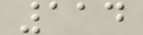114
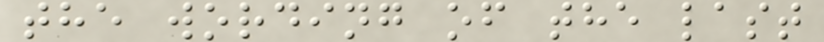the wording of the last
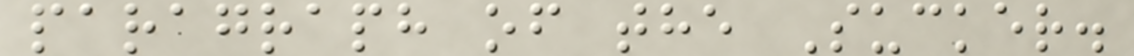paragraph of the Sucker.
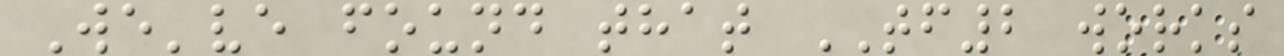We've found that TF2 works
